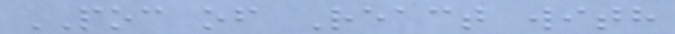POC of React with
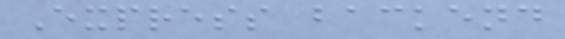Express backend
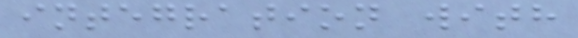integration with
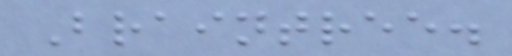Braintree.
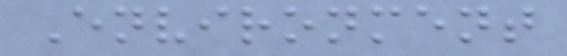Environment
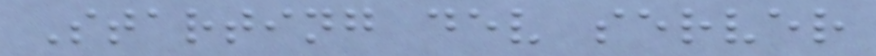Starting dev server
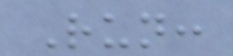Run:
